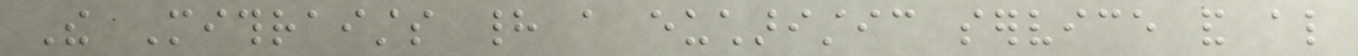The Mithraists had a eucharistic service and also
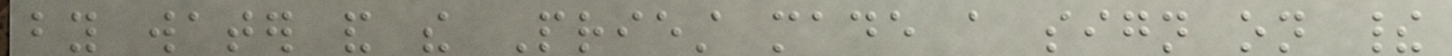by water and the Priest made a sign on their
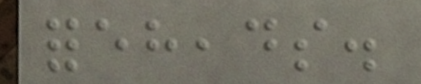foreheads.
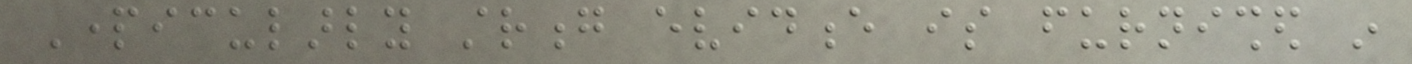Particularly strong evidence is furnished in
